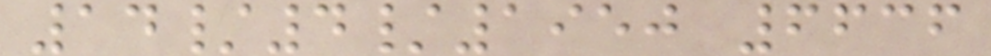14/4/1950 6636
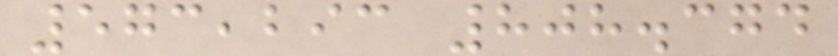573,293 808.374
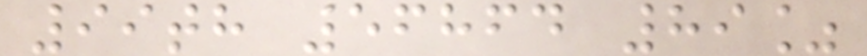99th 56864 89%
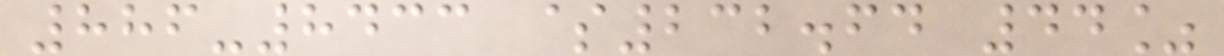886-8433 $232.64 44%
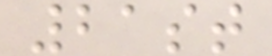21st
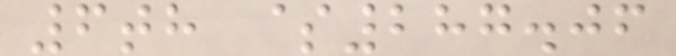6th $287.06
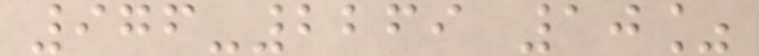976-2269 10%
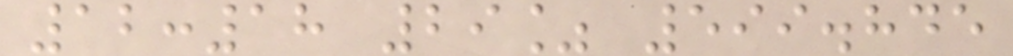12:18 29% 599.845
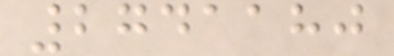2741180
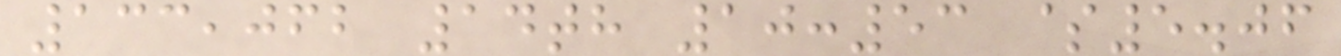133,062 14th 10:53 $5.06
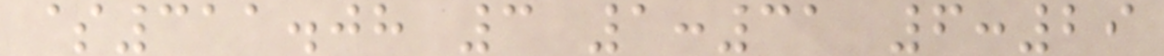$311.08 3 1:31 6:29
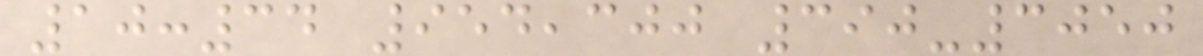10:34 954,300 390-3050
